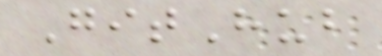GitHub
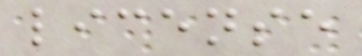license
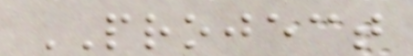PROJECT
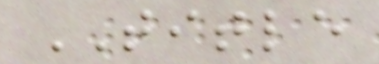TITLE
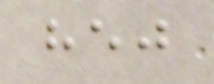hej
